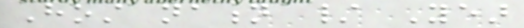Host nation / Year
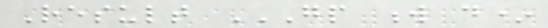Result GP W D*
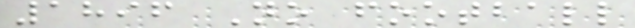1896 No football
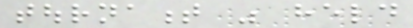tournament was held
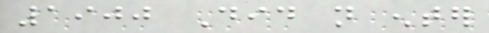1900 Did not enter
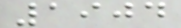1904
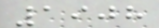1908
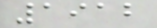1912
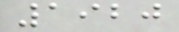1920
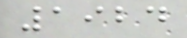1924
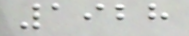1928
